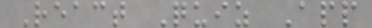React Quiz App
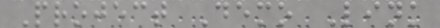Project Demo Link
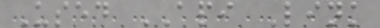Used API Link
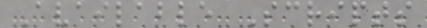Available Scripts
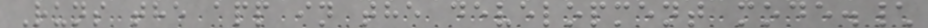Runs the app in the development mode.\
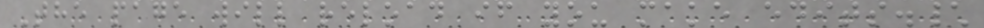The page will reload if you make edits.\
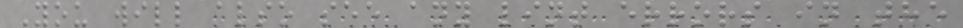You will also see any lint errors in the
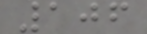106
